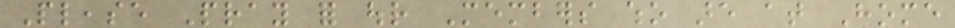Please Pray for our Members who are at Home
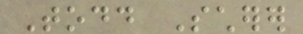Todd Scherer
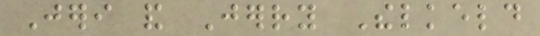Jeri and Jerry Thelkeld
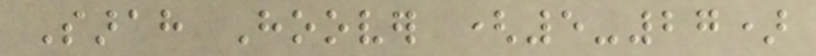Sarah Hoover (5-27)
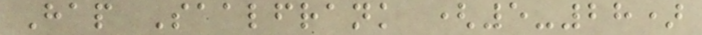Hap Saalfrank (5-28)
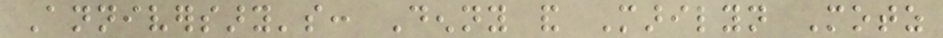Anniversary's: Denny and Marilyn Motz
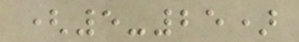(5-25)
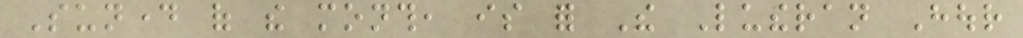Sunday of the month, is for The Lutheran Hour
